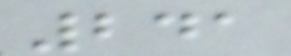241
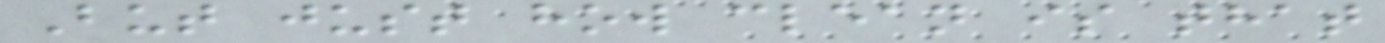But just how clean is that
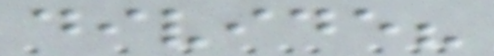divide?
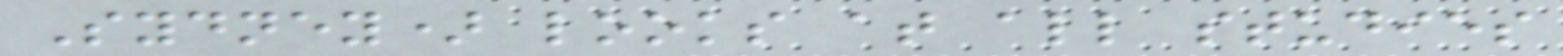Sydney) looks at all studies
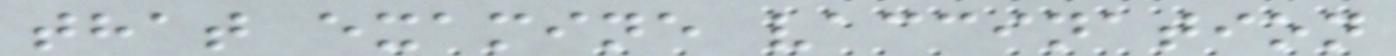that examine vaccination
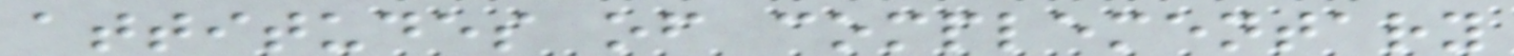attitudes of complementary
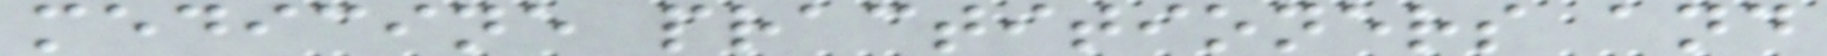medicine practitioners and
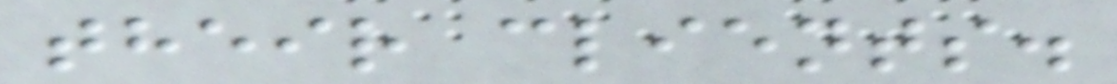their clients.
